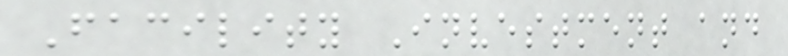Facility Investment and
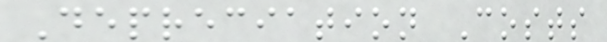Depreciation Costs
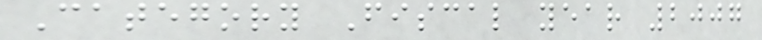Category Fiscal year 2007
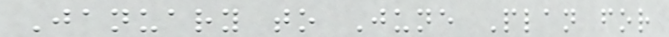January to June Plan for
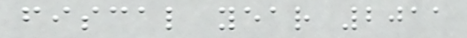fiscal year 2011
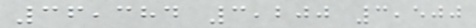36,384 3,200 3,500
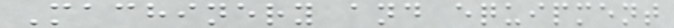Machinery and equipment
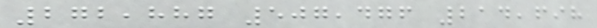272,887 507,476 214,698
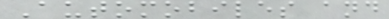Automobiles and
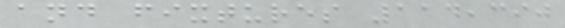and fixtures 114,390
